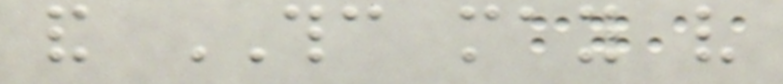and THC may very
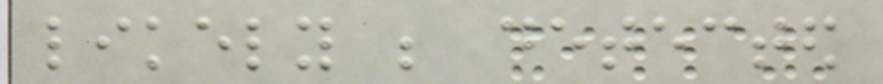likely be detected
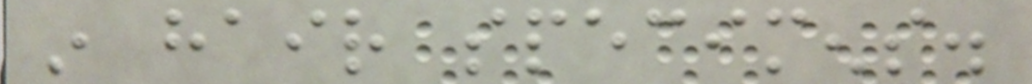in hair specimens.
